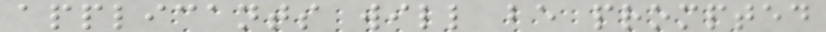applicants will be prompted
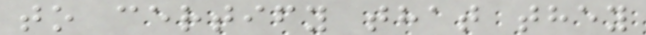to certify that they
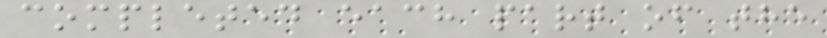completed each part of the
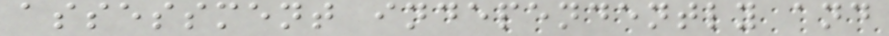assessment independently and
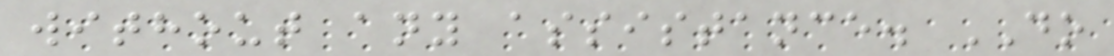without any assistance. DO
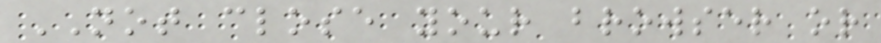NOT close your browser or
